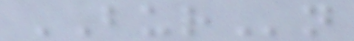BURn
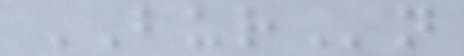BURn
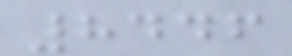8446
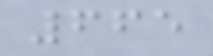665
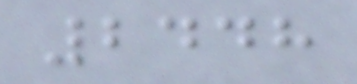2448
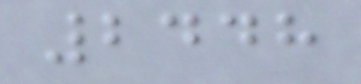2448
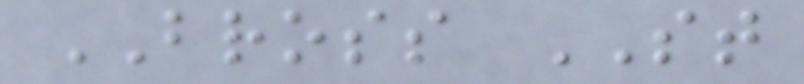BROSS ST
